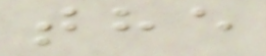the
